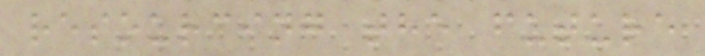resourcing the future
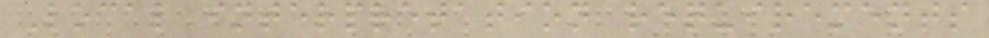Local interpretation requirements
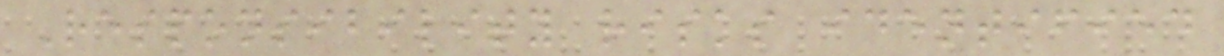Responsibility risks identified
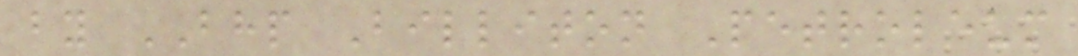by BHP Billiton Petroleum
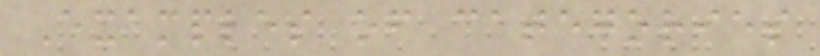Examples of categories
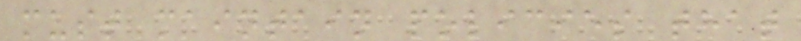must maintain policies that
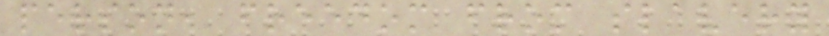person, freedom from slavery
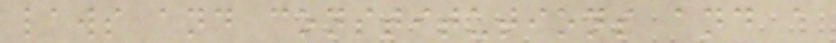laws and constitutions and a
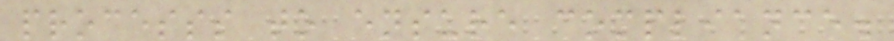processs to ensure compliance.
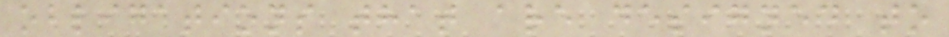obligations that are designed to
